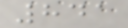841
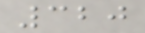320
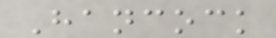Hancock
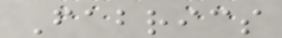Fabrics
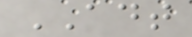ADT
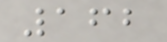162
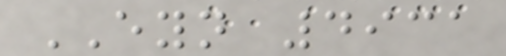EYN 4931
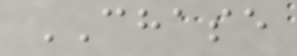CHASE
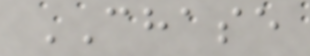CHASE
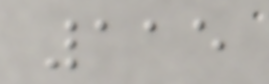115
